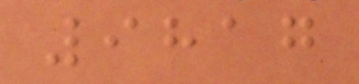9817
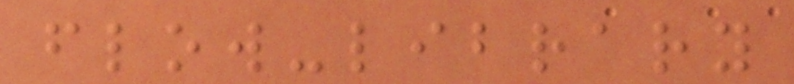flow-library
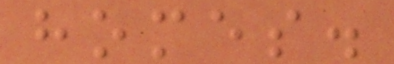homes.
